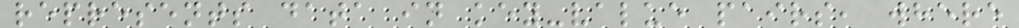represents data in key-value pairs, where
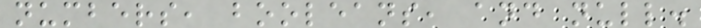numbers, booleans, and null.
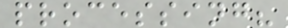processing?
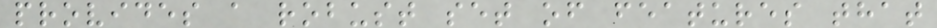provides a robust set of features that
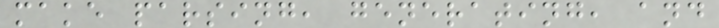make parsing, generating, and
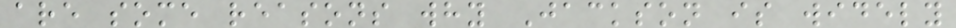are some reasons why Jackson is widely
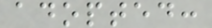adopted:
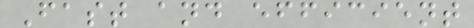Fast and efficient
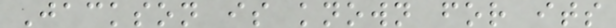Jackson is known for its
